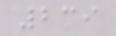239
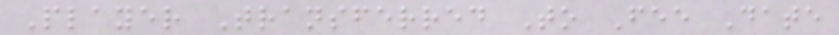Player Transferred To Fee Date
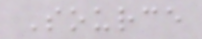Source
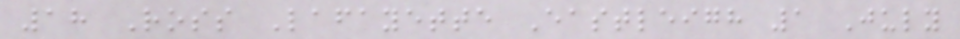18 Ross Lafayette Eastleigh 1 July
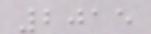2015
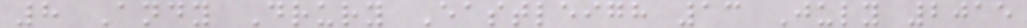8 Andy Drury Eastleigh 13 July 2015
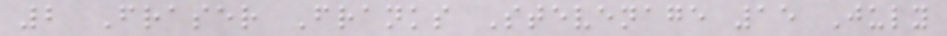2 Fraser Franks Stevenage 15 July
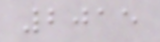2015
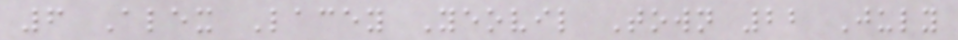6 Alex Lacey Yeovil Town 22 July
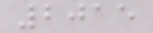2015
